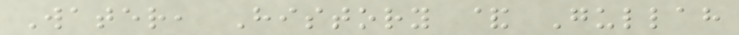Water, History & Gullah
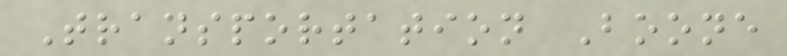Transportation Boone
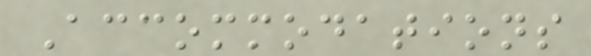Accommodations
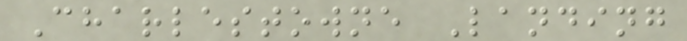Charlestowne Landing
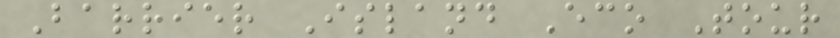Barrier Island Eco Tour
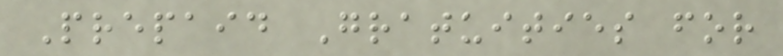Prepaid Gratuities for
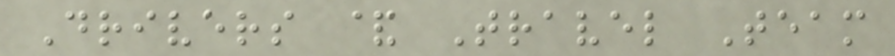Drivers & Travel Team
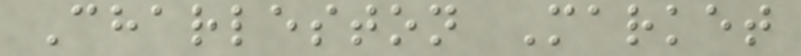Charleston Market
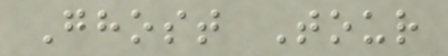Ghost Tour
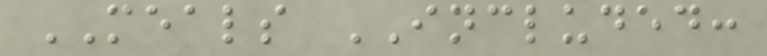MEALS INCLUDED:
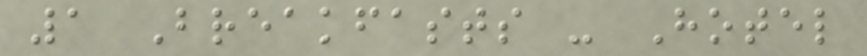1 Breakfasts - Hotel
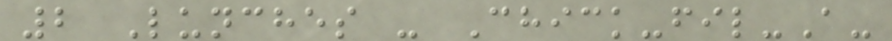2 Lunches - Chick-fil-A-
